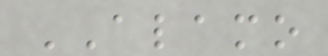ALAMO
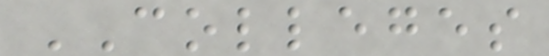COLLEGES
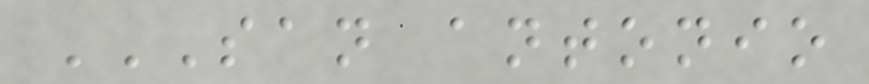SAN ANTONIO
